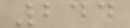244
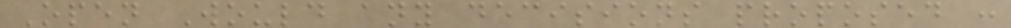Open Would any decisions proposed :
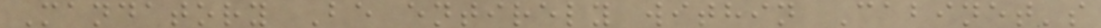Mandatory Be entirely within Cabinet's
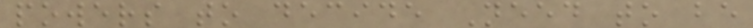powers to decide Need to be
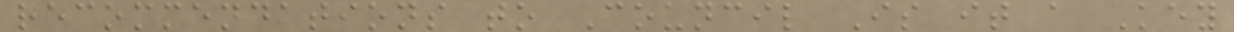recommendations to Council Is it a Key
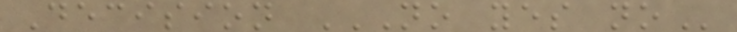Decision NO YES NO
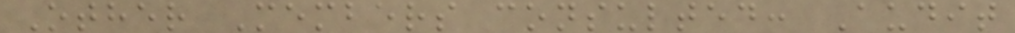Other Members consulted: Audit
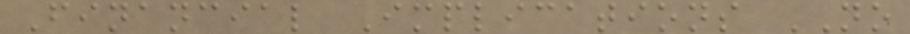Financial Implications NO
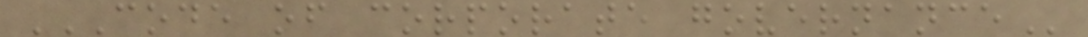CODE OF CORPORATE GOVERNANCE
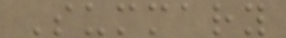Summary
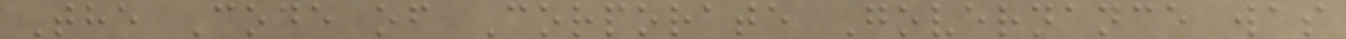The Code of Corporate Governance was
